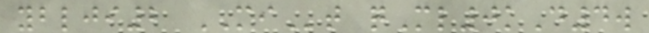yblji2 MIt qMl0kD4w
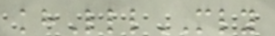khLllMLY
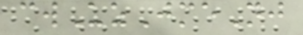cwUzJmeNj
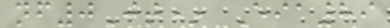nf0Jt* Eia89
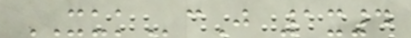XUKcJ 1x4
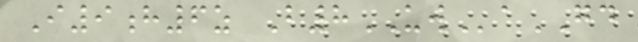I9h6z B8UWaGD
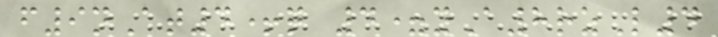f9nAt4+q 4=yA8rzL4
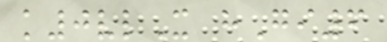k0vlX hGi6
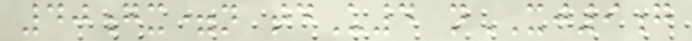40gx=n tdU4 nXJ9g
